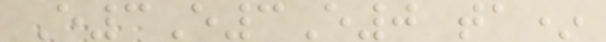E3E3E0 ta*
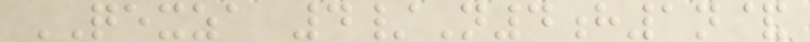QEXZA 4/N4h1n&
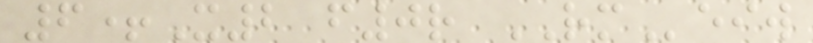6+X2 f0r RMeiw
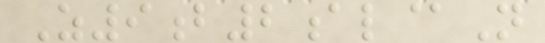Z9b2al@N
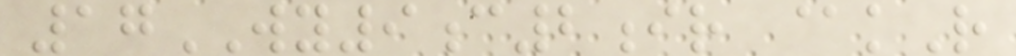17WY9c2ir @kR
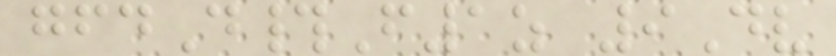gfdD#F1z 9Dv
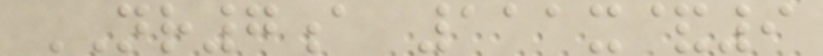NR7a 111x&9
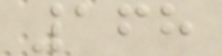168
